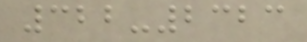322-2323
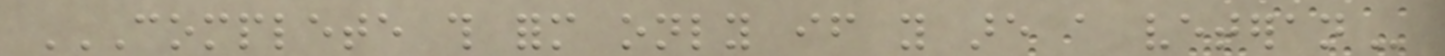COMPLETE THIS FORM ONLY IF YOU ARE A VETERAN
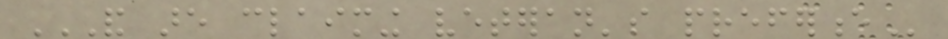AND ARE CLAIMING VETERAN'S PREFERENCE
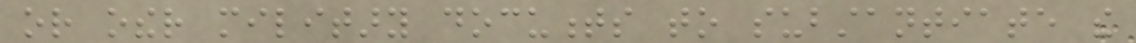or other military documents to substantiate the
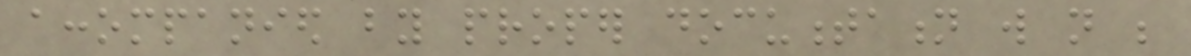accompanied by proper documentation will not be
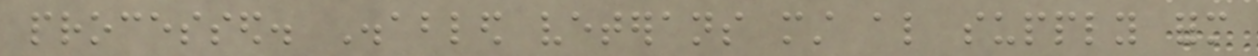processed. Disabled veterans must also supply form
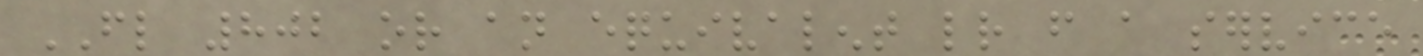FL 802 or an equivalent letter from a service
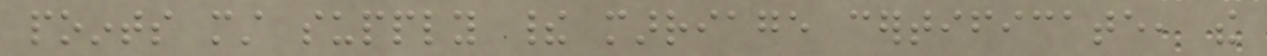points must supply their marriage certificate, the
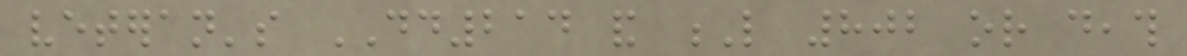veteran's DD214 and L 802 or death
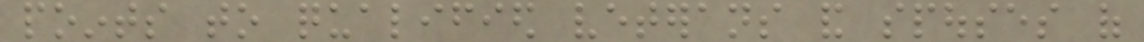points to qualified veterans and spouses of
